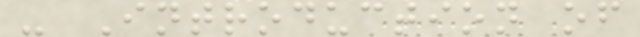- Introduction of
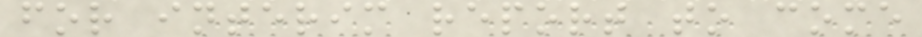for interim report to come
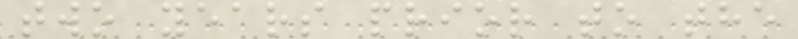two years prior to the
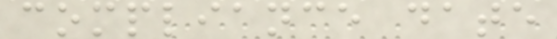compliance date
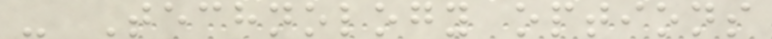- Technology options
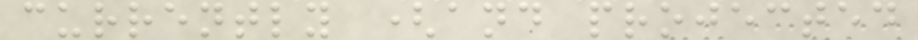currently (and projected
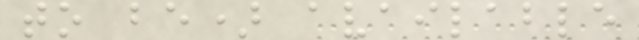to be) available
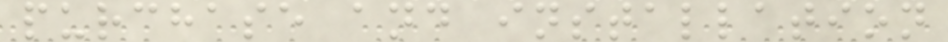purchase and installation
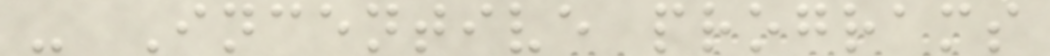- Incentive programs
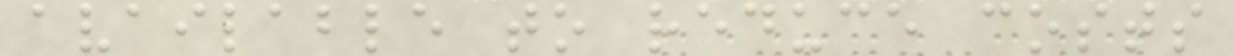available to reduce costs
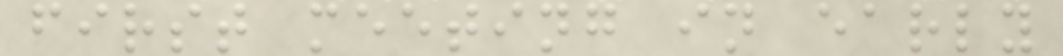first meeting in early
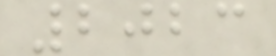2023
